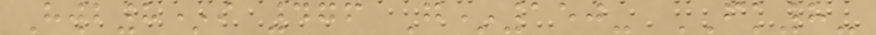Hwb8*i 476 G*150- FK8-
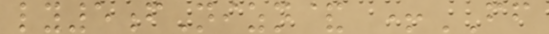ly5fNizn& +FF
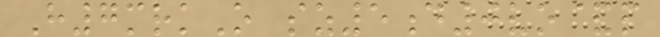H7mrkO sz5d0vo&p
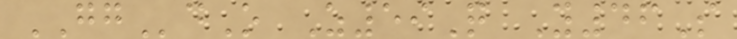GGdO Z59Q Y46S
